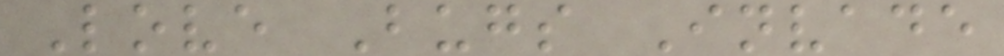Love Bugs Invade
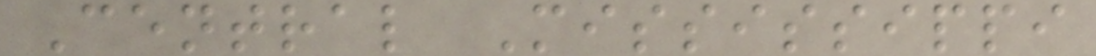Central Mississippi
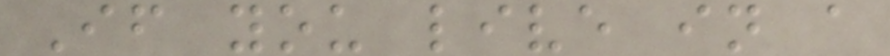If you live in a
